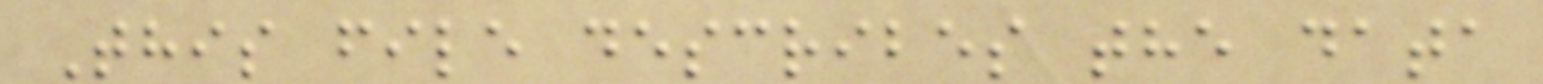This file describes the data
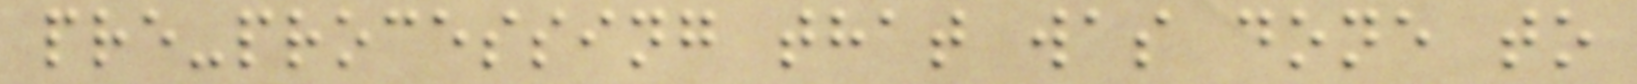pre-processing that was done to
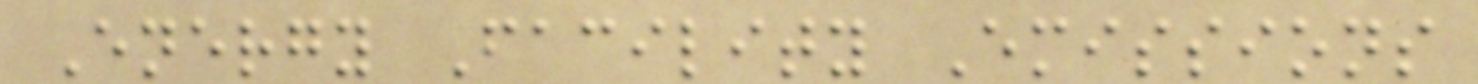Energy Facility Emissions
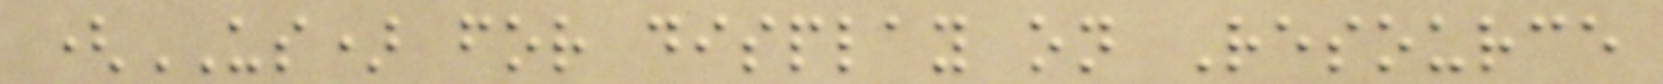(US) for display on Resource
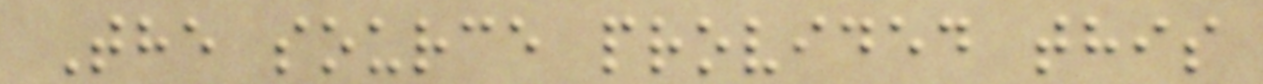The source provided this
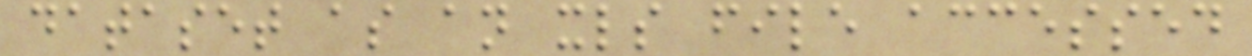dataset as an xls file accessed
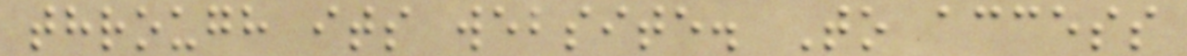through its website. To access
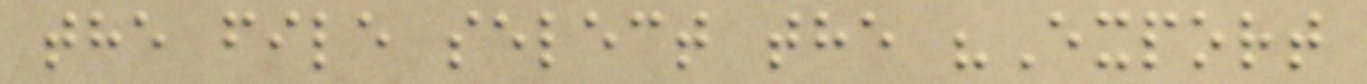the file select the "Export
